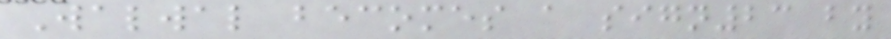Walwal becomes a sign23 by
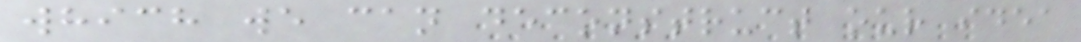which we can deconstruct our idea
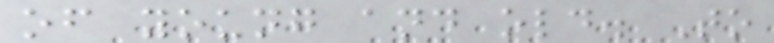of young and old. To
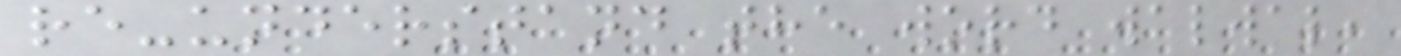re-understand the word walwal,
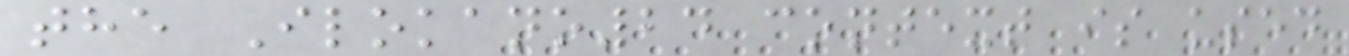the Ilokano24 context is used
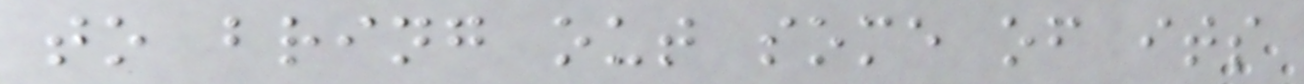to bring out some of its
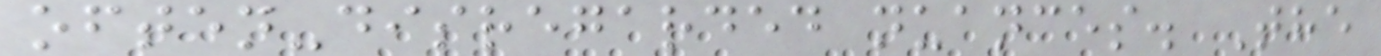often-disregarded nuances. The
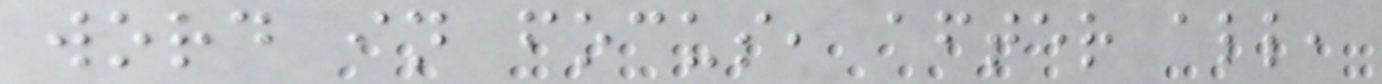word in focus, after all,
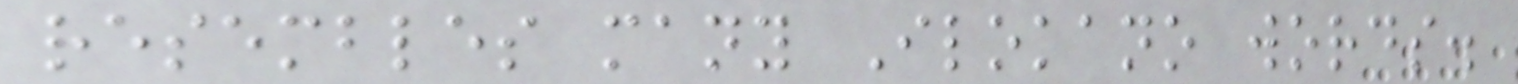resembles many Ilokano words.
